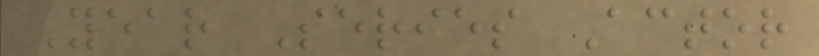Year Series Actor
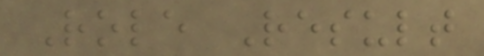Role Result
